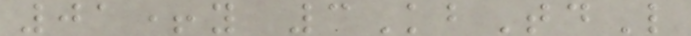01+y 3KbTdL
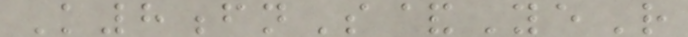K8fnS&YeR
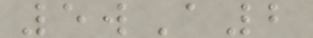5wA2
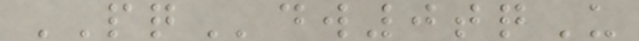PQdw0tqU
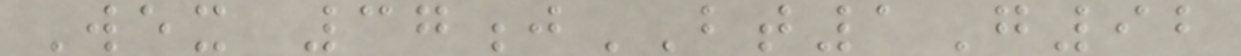Wex 37jBT1G92
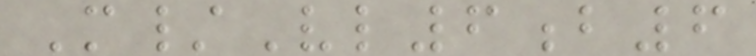M/Vl6b6
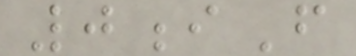0iF
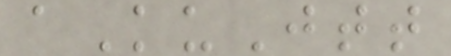aKuJtt
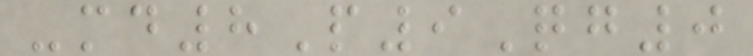-md8P9Qg0
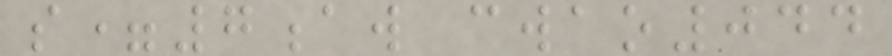s=7aw cwao044
